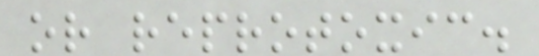or reprotoxic.
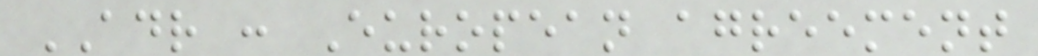ADR : European agreement
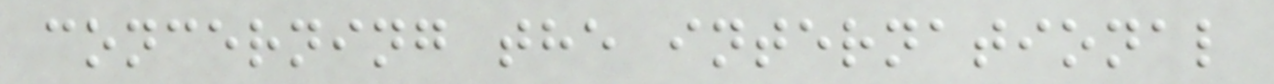concerning the international
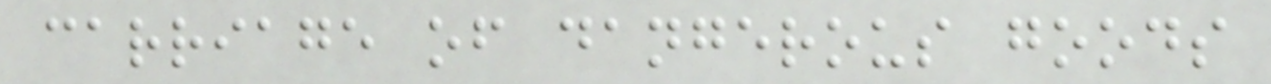carriage of dangerous goods
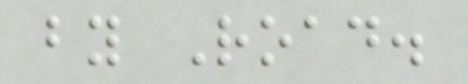by Road.
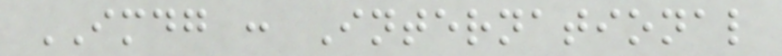IMDG : International
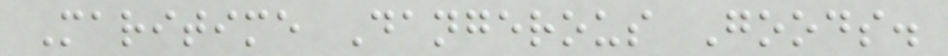Maritime Dangerous Goods.
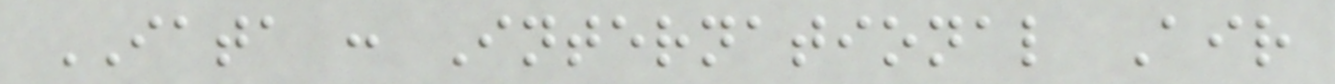IATA : International Air
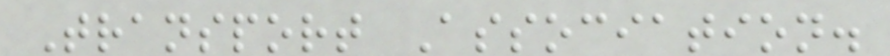Transport Association.
